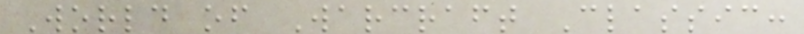World of Warcraft Classic:
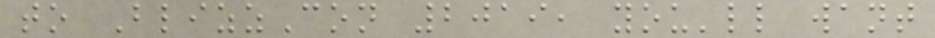to BlizzCon 2019, you'll want
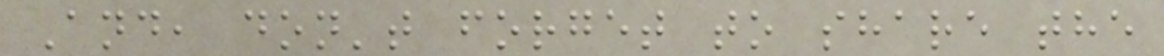And, don't forget to share the
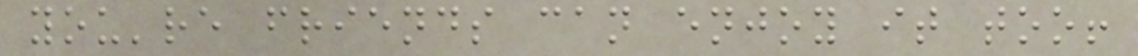you're friends can enjoy it too!
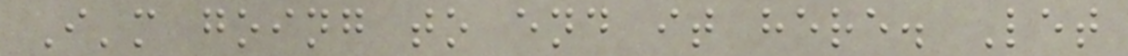I'm going to end it here. Let
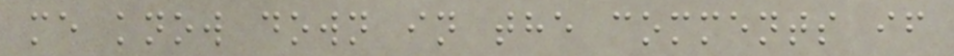me know down in the comments if
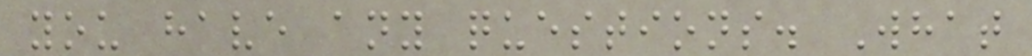you have any questions. What
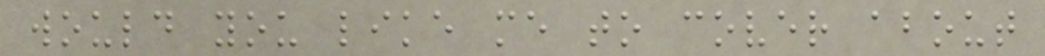would you like me to cover about
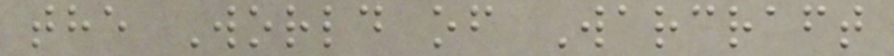the World of Warcraft
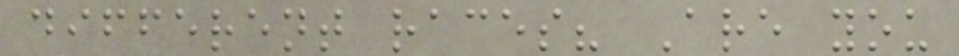different races? Are you
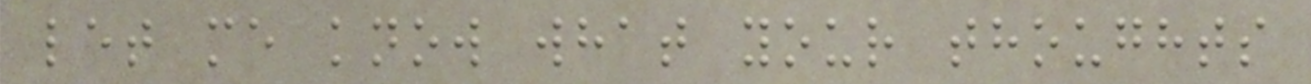let me know what your thoughts
